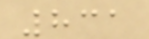831
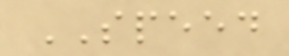SPEED
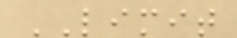LIMIT
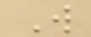W
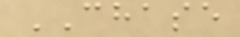CHASE
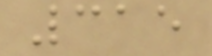315
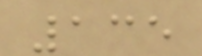135
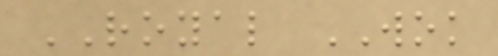ROYAL WOK
